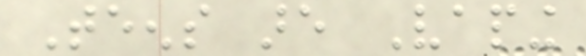Teens are Vaping
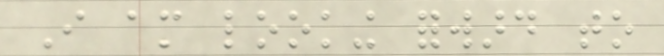I am looking forward to
